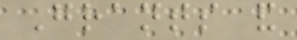Grants and
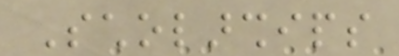Scholarships
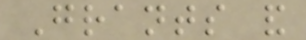Grants and
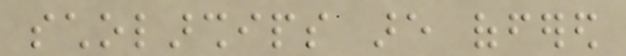scholarships are offered
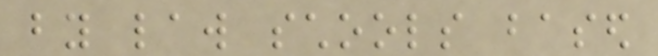by law schools based
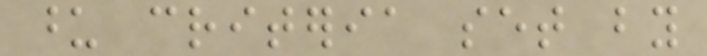upon criteria set by
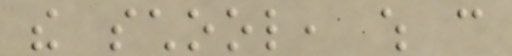the school, which can
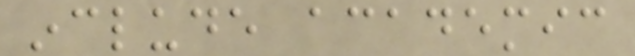include academic
